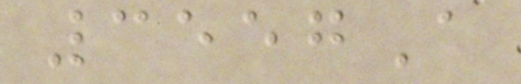3557A
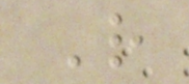R
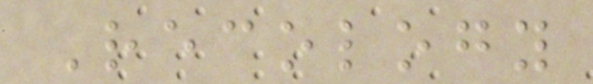Recology
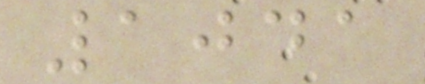1041
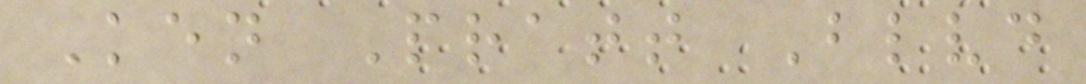Ken Pratt Blvd
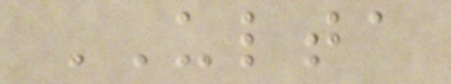ULTA
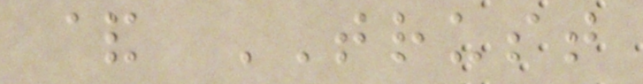& TRUST
